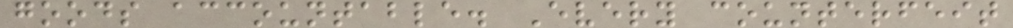goods accountable. Every counterfeit
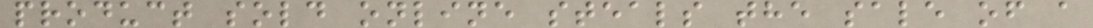product sold online steals the sale of a
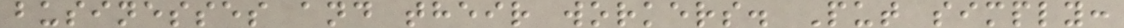businesses and their workers. Put simply:
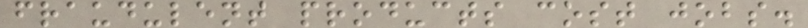fraudulent products cost jobs.
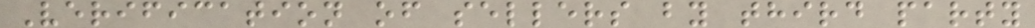Verification of sellers by third party
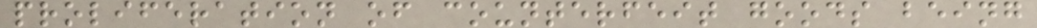proliferation of counterfeit goods being
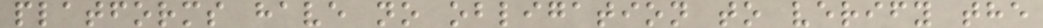platforms have no obligation to verify the
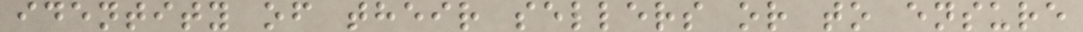identity of their sellers or to ensure
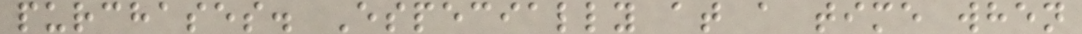purchases. Especially at a time when
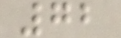72
